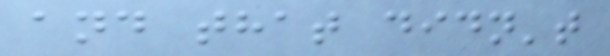and that didn't
